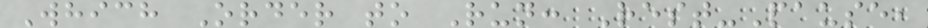Which Order to Run: Rest-Pause,
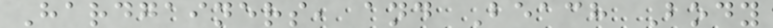Hardgainers, and Beach Body
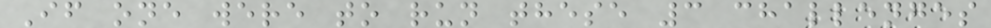If one were to run these 3 challenges
